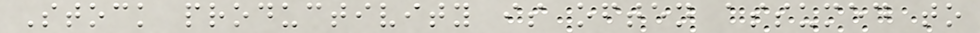Stock productivity is often assumed to
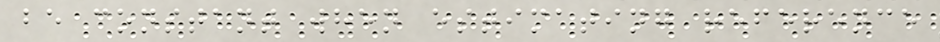be constant when estimating reference
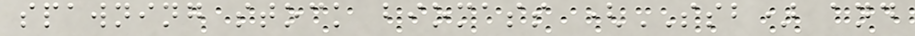spawning stock biomass (SSB) and
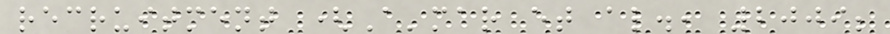recruitment (A'mar et al., 2009;
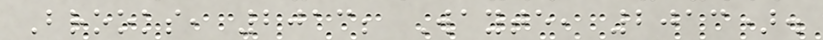Brooks, 2013; Wayte, 2013).
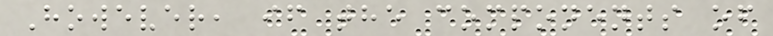However, if the components of
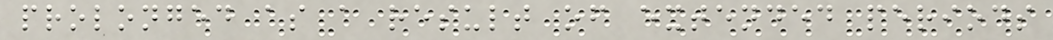prolonged as a result of extended periods
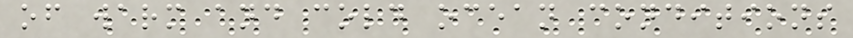of warm and cold ocean conditions
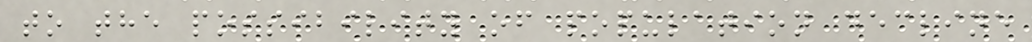to the possibility of population decline
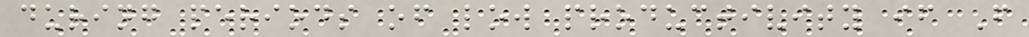during periods of low productivity if F
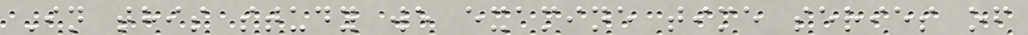In this study we examine time series of
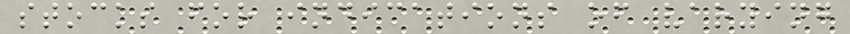stocks for indications of varying
